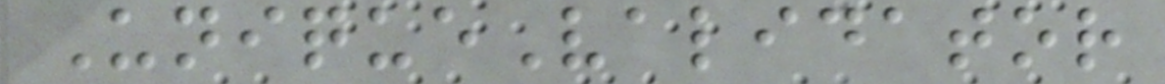UniqueValidator
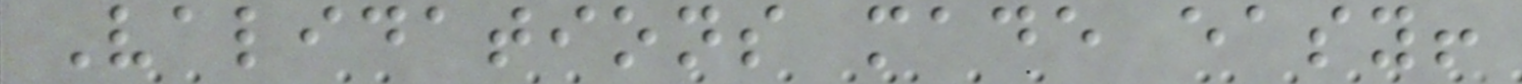Validations made easy!
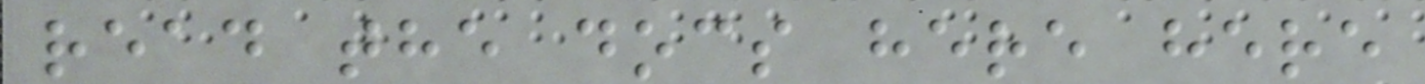read the docs here here
